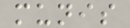munis
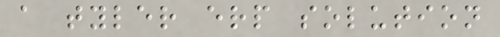a tyler erp solution
